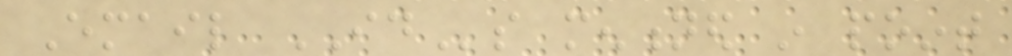Email IDs mentioned in point
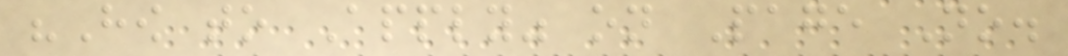"How to Apply" on Page No.
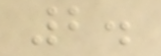2.
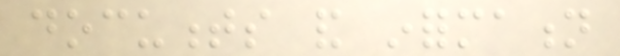documents and information
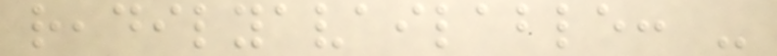readilyavailable: -
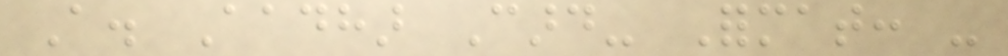A. Aadhar Card- Format: -
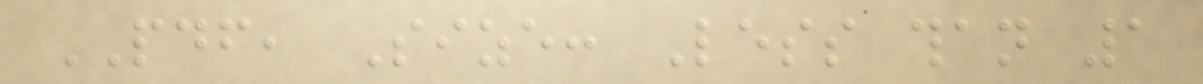PDF, Size: Less than 1
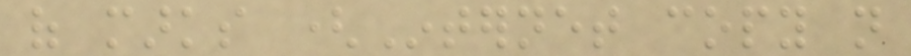of marks (Internet copy not
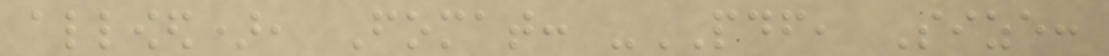allowed), Fomat: -PDF, Size:
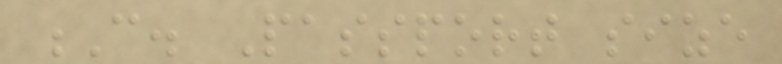C. Passport size
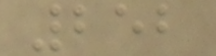252
